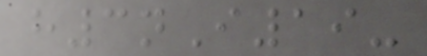h3nI19-
